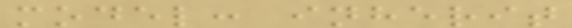model: inherit
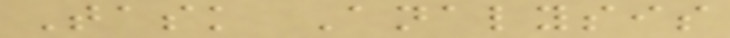Task Analysis
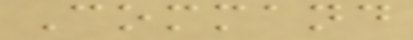Command
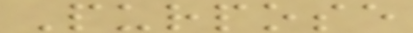Purpose
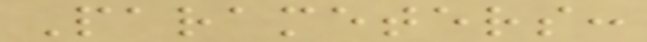Parameters:
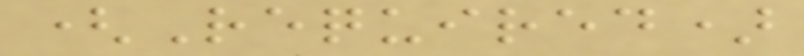(Required)
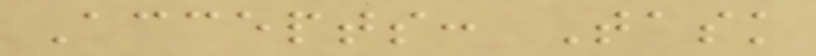Accepts: Task
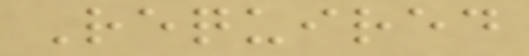Required
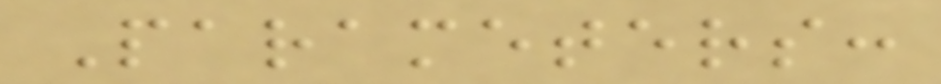Parameters:
